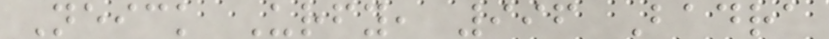Neick Urfy, 996 Badra
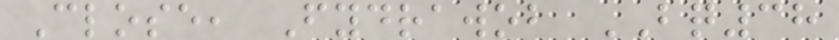Close, Fydrawob BQ38
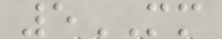5MM
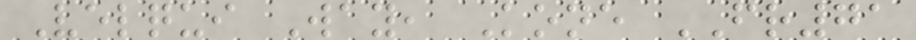Velqui Way, Kone FR71
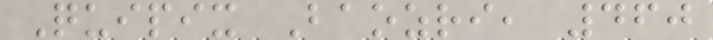Quipix Baozri, 460
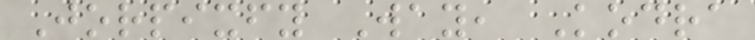Jorpixfy Way, Kodra
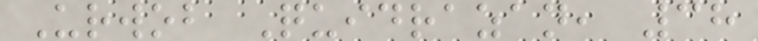Urwob Quidrazan, 38
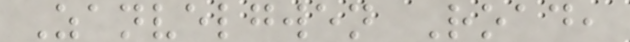Zanvelgwen Road,
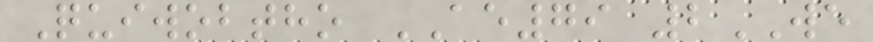Quiwobtho AE79 2WE
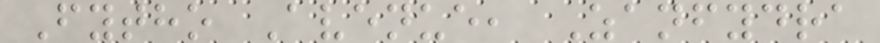Fytho Avenue, Zanfydra
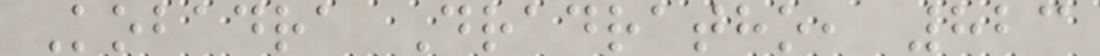Kobadra Dradratho, 823
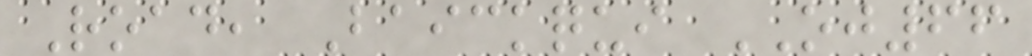Road, Baickqui OJ66
